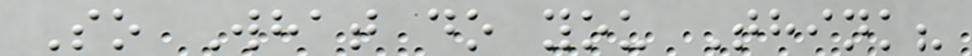So What do you Think?
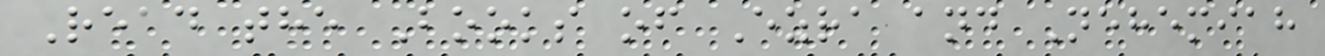Read the Books of Ezra and Nehemiah
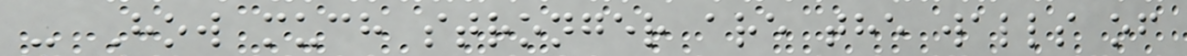- How much stronger are the walls of
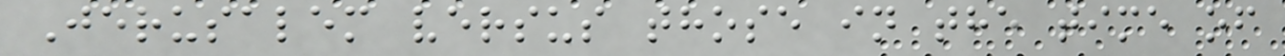Jerusalem versus those in the time of
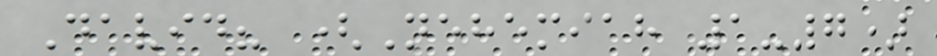David? (Nehemiah 1-7)
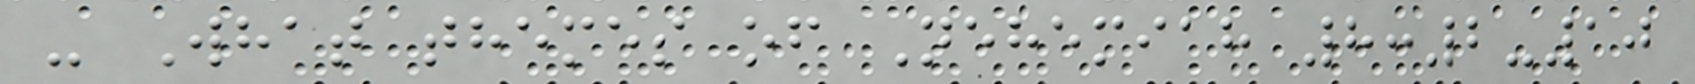- What themes of Nehemiah 8:2-10
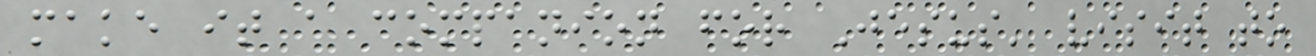make it a companion for Jesus' visit to
